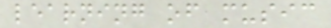learning of music
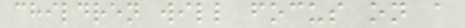children will focus on a
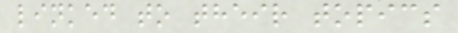linked to their topics
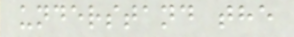understand the
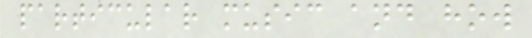particular music and how
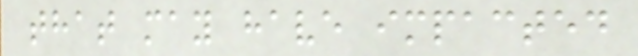that may have impacted
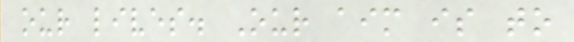our lives. Our aim is to
